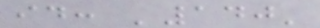id: '140'
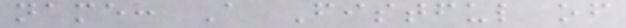name: A Fistful of
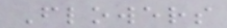Flowers
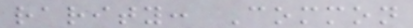rarity: Common
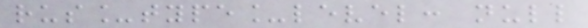rus_type_level: null
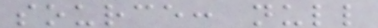source: null
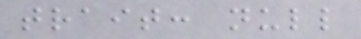trait: null
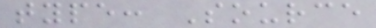type: Source
